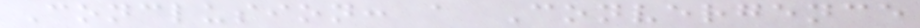Conclusion: a Convergence
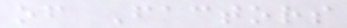of Factors
